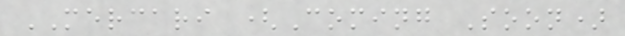MERCARI (Coming Soon)
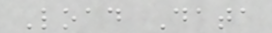Load Data
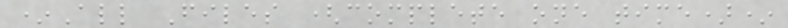*All Files (complete one time)*
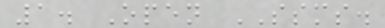1. Open SSMS.
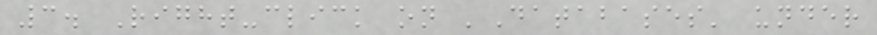3. Right-click on 'Databases' under
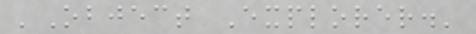'Object Explorer.'
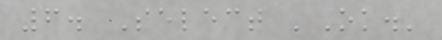6. Select 'Ok.'
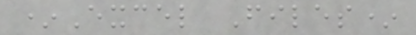*Excel Files*
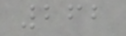262
